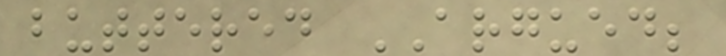buttered ARGUED;
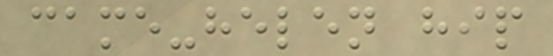came-helen hip
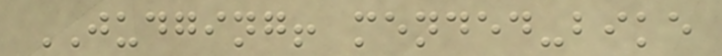JUDGING! mended-bike
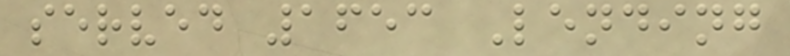served 1653 Lending
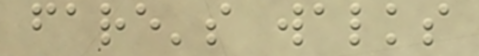fare's walks
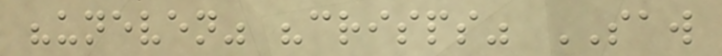"uneven" "crisps" SAW
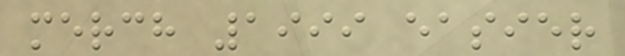merch 1999 easier
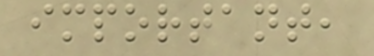important,
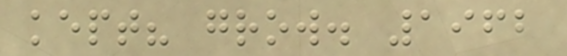kept? grow. 1962
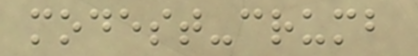modest-crumb
